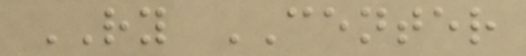RY CENTER
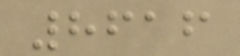8616
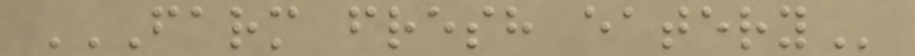FARM FRESH EATERY
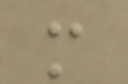m
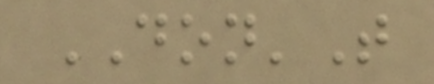DON'T
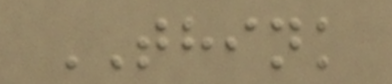THINK
